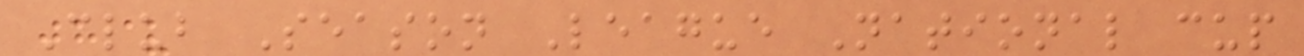Club Season League National cup
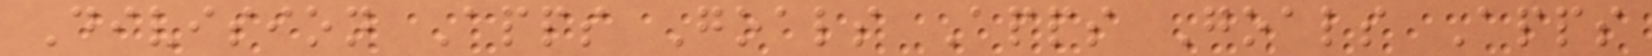Division Apps Goals Apps Goals Apps
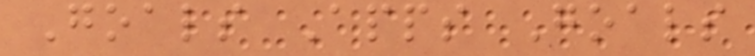Goals Apps Goals
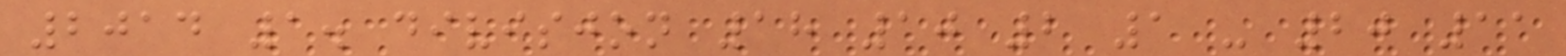2014 1. divisjon 18 10 2 1 - 20 11
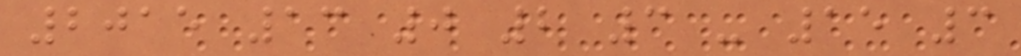2015 13 0 2 3 - 15 3
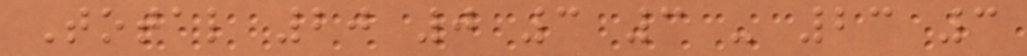Total 20 0 3 3 - 23 3
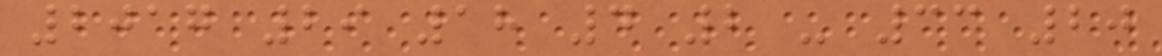2017 29 18 4 2 - 33 20
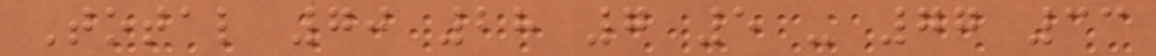Total 70 28 7 5 - 77 33
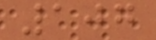107
